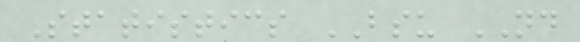Statistics BSU ND
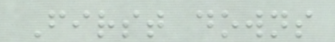First downs
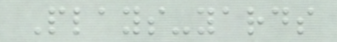Plays-yards
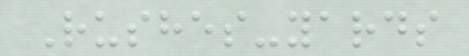Rushes-yards
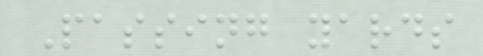Passing yards
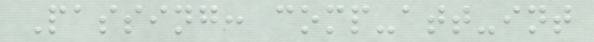Passing: comp-att-int
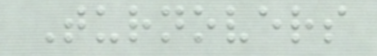Turnovers
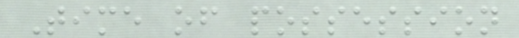Time of possession
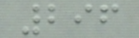296
